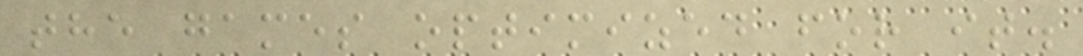the games optimized for it.
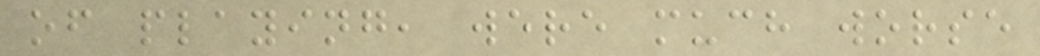of playing, were much worse
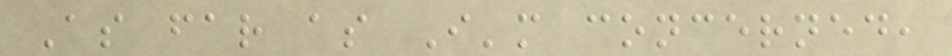As far as I'm concerned,
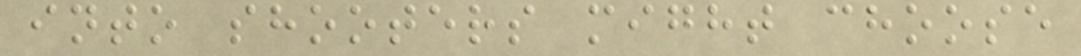into shooters might choose
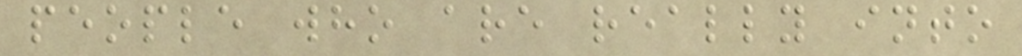people who are really into
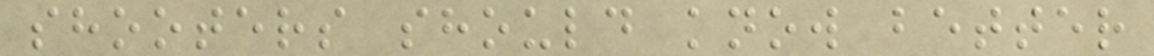shooters should know better
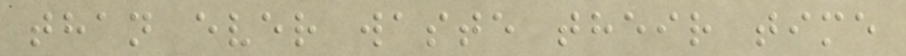than ever waste their time
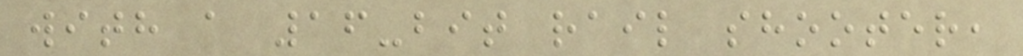with a 16-bit rail shooter,
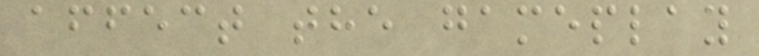affect the gameplay
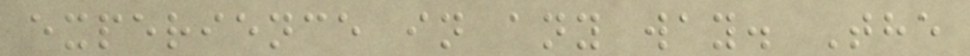experience in any way. The
